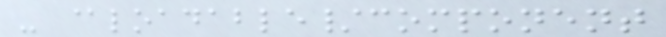- @loadable/component
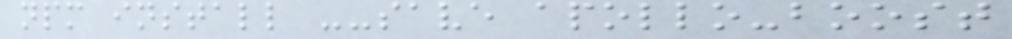npm install --save apollo-boost
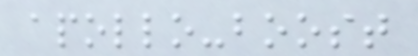apollo-boost
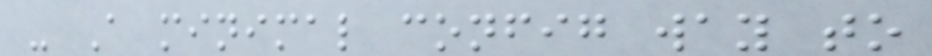- A minimal config way to
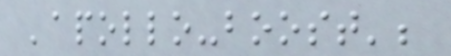'apollo-boost';
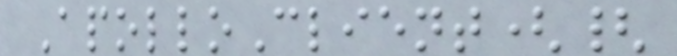ApolloClient({
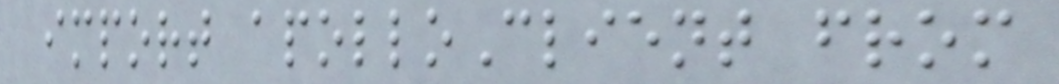import apolloClient from
